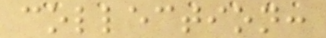collection:
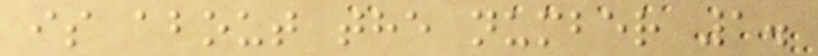is about the number 1.
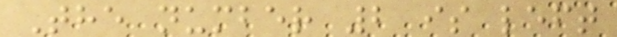The number 2 is left
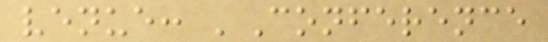venue: 'Conference
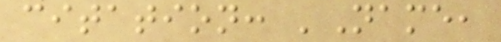citation: 'Name,
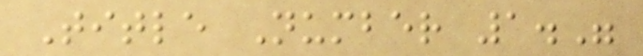Title Number 1."
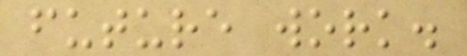future work.
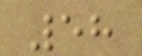58
